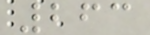263
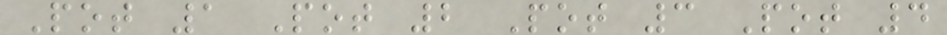Pot 1 Pot 2 Pot 3 Pot 4
